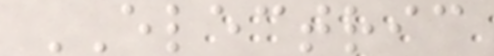ELECTRIC
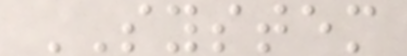SYSTEM
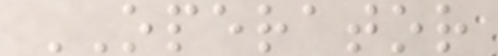OPERATOR
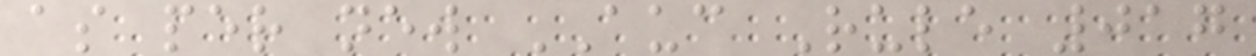as per new AUC Rule 017
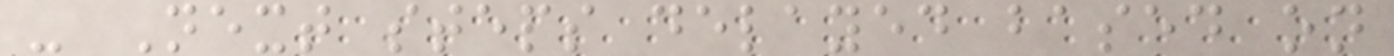- Next steps delayed based on
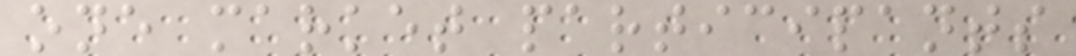one market participants
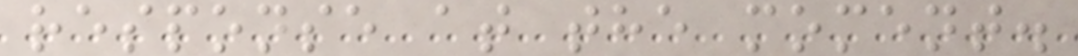response at the moment.
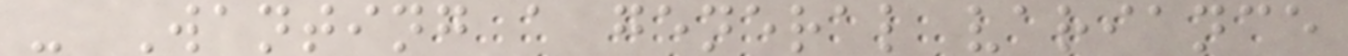- Wanting a general variance
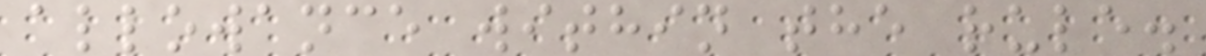allowance within the rule.
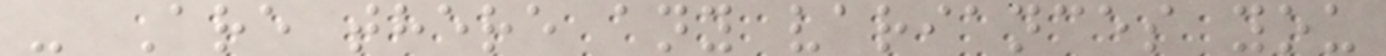- Are there any variances you
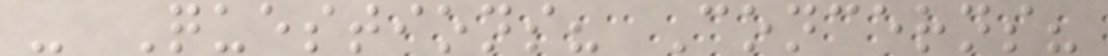- Questions? Concerns?
